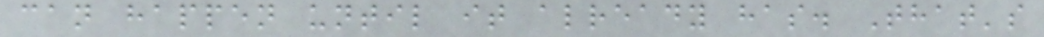can happen until it already has. That's
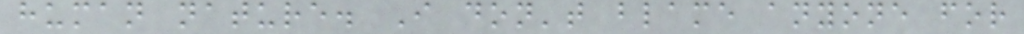human nature. I don't blame anyone for
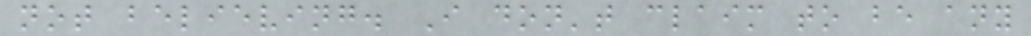not believing. I don't claim to be any
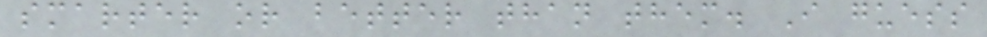smarter or better than them. I guess
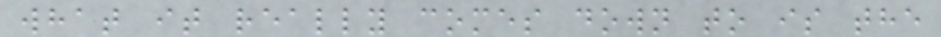what it really comes down to is the
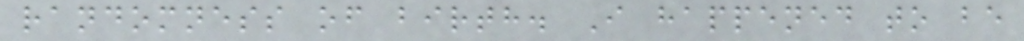randomness of birth. I happened to be
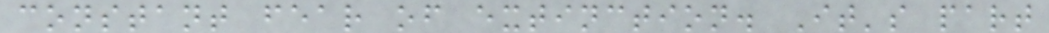constant fear of extinction. It's part
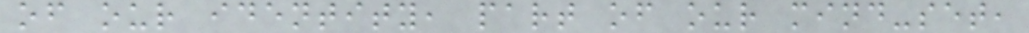of our identity, part of our mind-set,
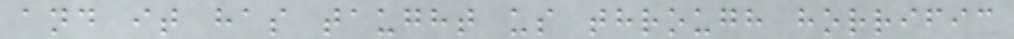and it has taught us through horrific
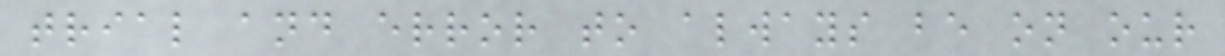trial and error to always be on our
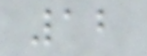12
